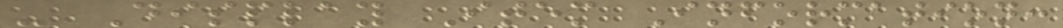- Display Item Information:
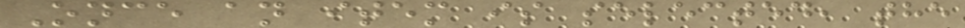Once an item is selected, the
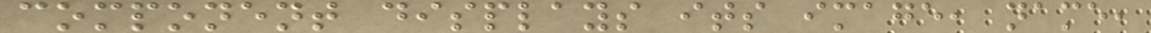component displays its image, name,
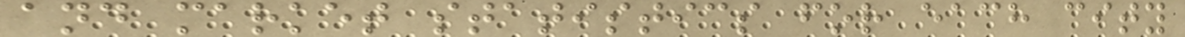and market statistics for each city
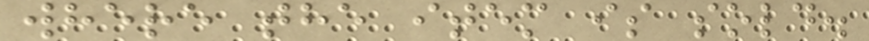where the item is sold.
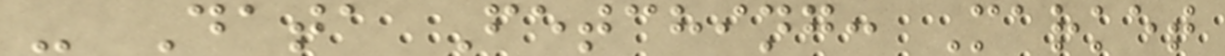- Data Fetching: Market
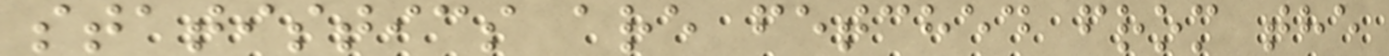statistics are fetched from the
